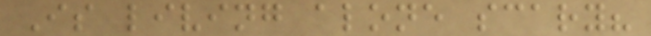Is living alone scary?
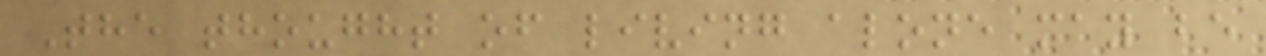The thought of living alone may be
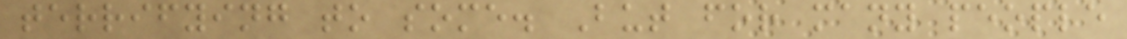terrifying to some. But for many people
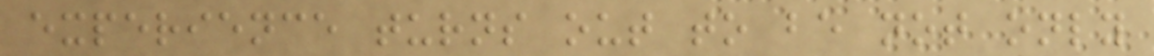experience turns out to be not only
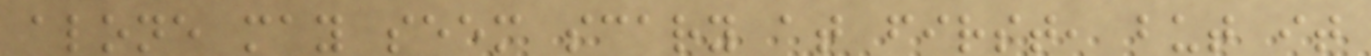alone may seem scary at first, but it
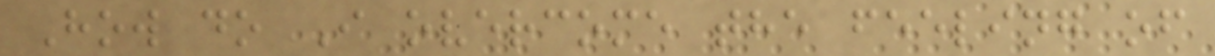How do I overcome the feeling of
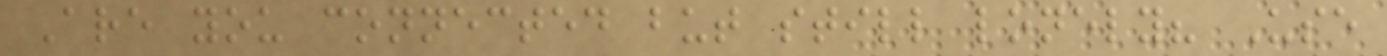Are you connected but still lonely? Use
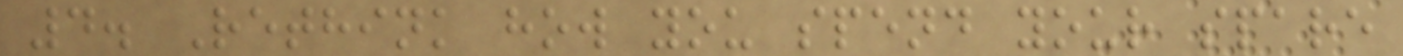4. Rethink how you spend your spare
